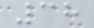38
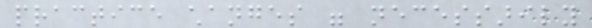practice changes were necessarily
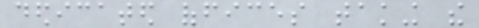dedicated offices taking the
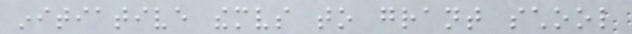initiative themselves to grant school
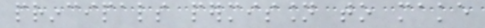principals permission to make
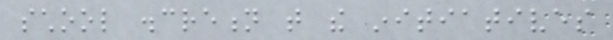school discretion that the initiatives
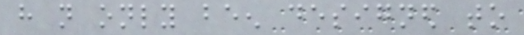have not only been designed to
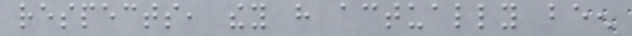respects, they have actually been
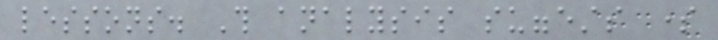lessons. This analysis suggests some
